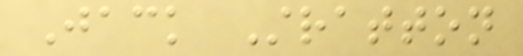Jack Stratton
